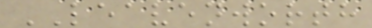LEAVENWORTH
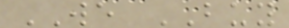WE BUY
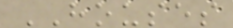HOUSES
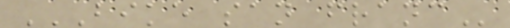BIKE SAN FRANC
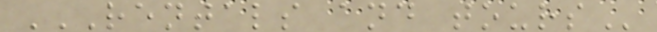RENTALS AND TOURS
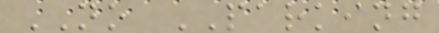NO PARKING
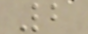2
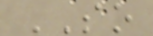SO
